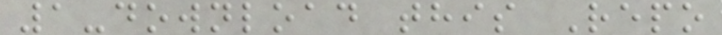1-download this Repo
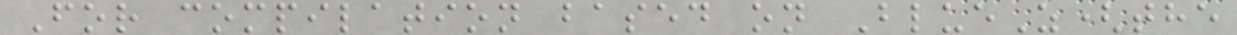For compilation based on BlueZ(the
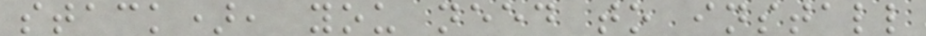stack), you need to install
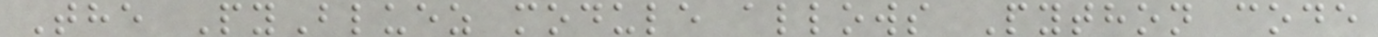The PyBluez module allows Python code
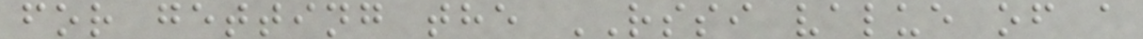for getting the RSSI value of a
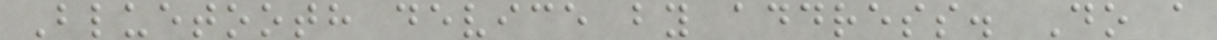Bluetooth device by address. Do a
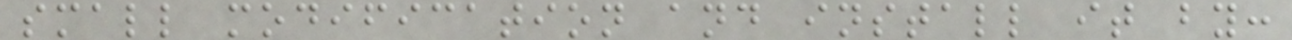small modification and install it by:
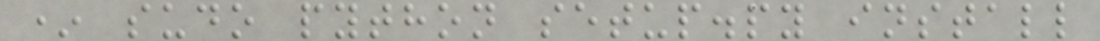* sudo python setup.py install
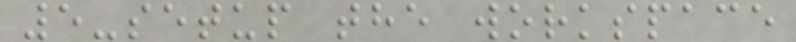5-setup the workspace
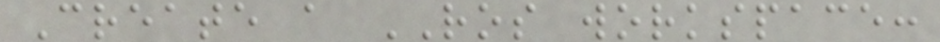Create a ROS workspace:
